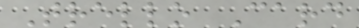Trello Card
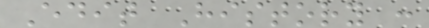Edit History :
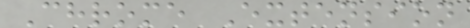Chrome Extension
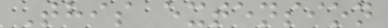This extension
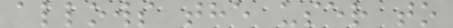allows the user to
